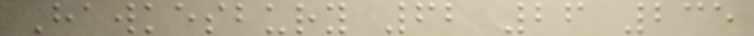Hawkesbury 62 26 235
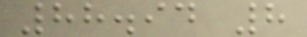88.94 8
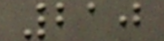210
